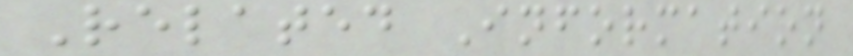Related Information
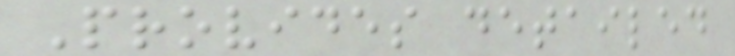Provides detailed
